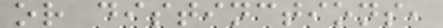or distinctions,
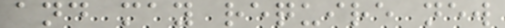and may require new
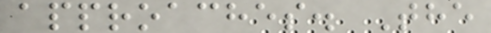approaches. The
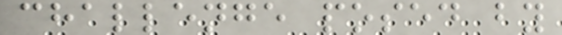challenge posed by
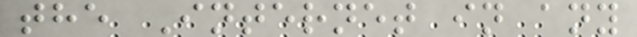the Internet in any
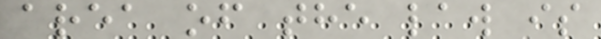area of the law is
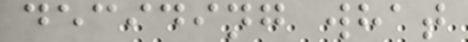deciding what
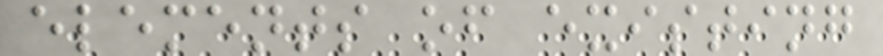elements of existing
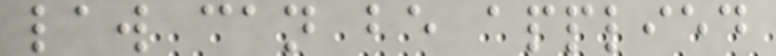law can be applied
